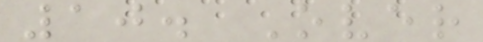10. Over
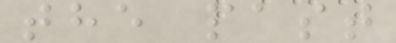the past
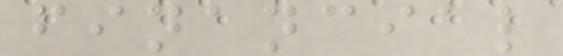financial
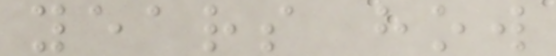years how
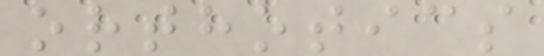orthotics
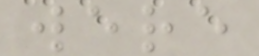were
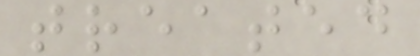treated
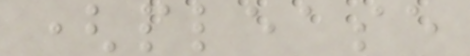(please
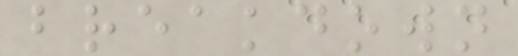breakdown
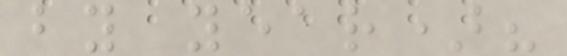by year)?
